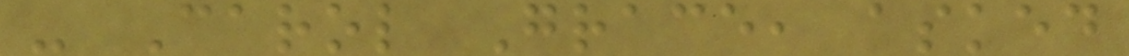- Carol Grace, asked
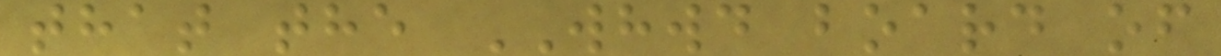that the WHWD board of
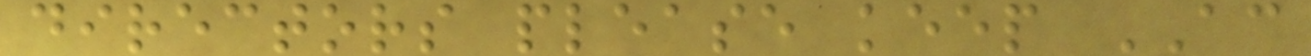directors please keep AC
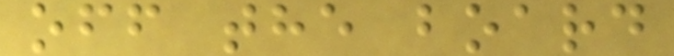off the board
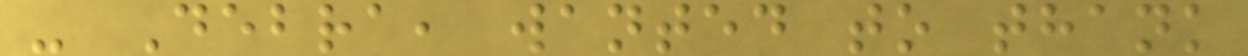- Debra, wanted to thank
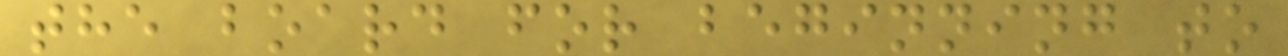the board for beginning to
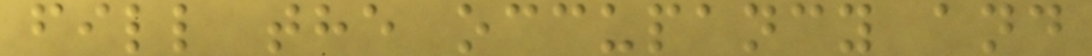fill the occupancy and
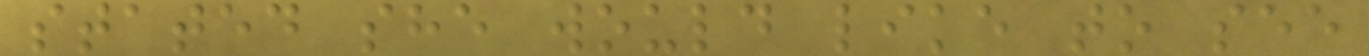stated she would like to see
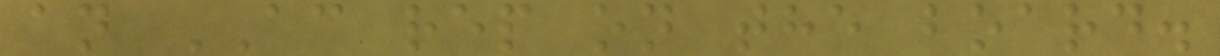an AC rep on the board.
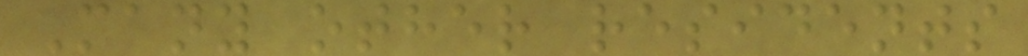Many other residents
